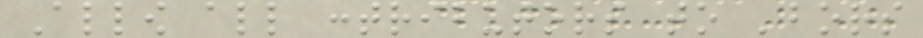Allow all contributors to 'bors
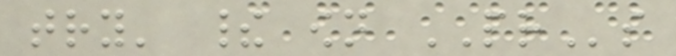try' their own PRs
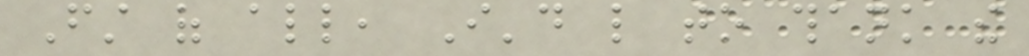First of all, I'd like to thank the
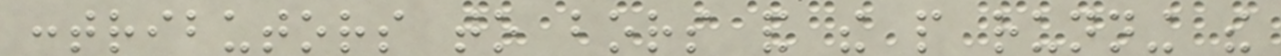contributors to bors and the people running the
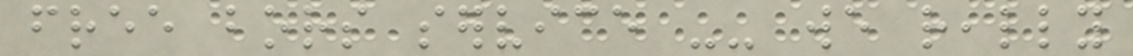free bors service -- we really
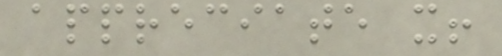appreciate it!
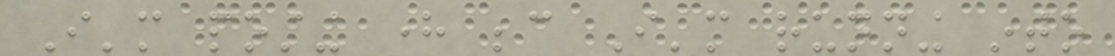I'm posting here because I'm running into
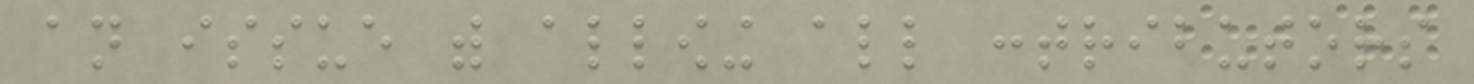an issue with allowing all contributors
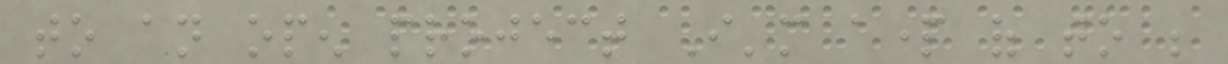to an open project I'm apart of to be
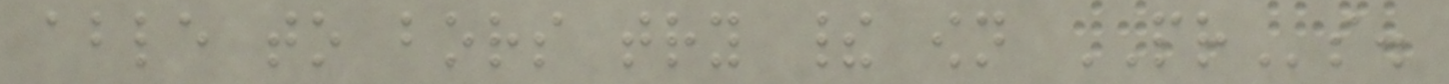able to bors try their own PRs.
